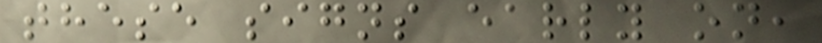these signs early on,
